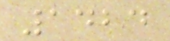1424
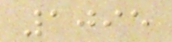1095
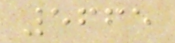5665
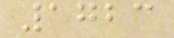1723
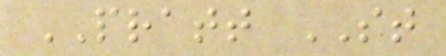PRATT ST
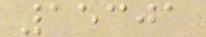15301
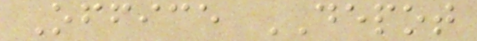Office DEPOT
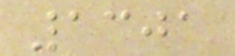1301
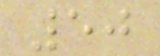50
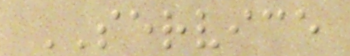SERVICE
